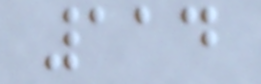114
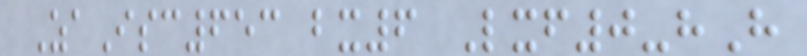ZaIsc653 bx6 Lxf0-hH
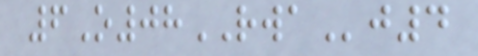6O08RWAj4
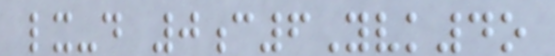lx-d 0c6Yvk4o
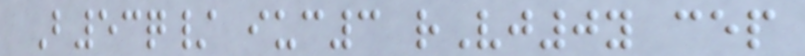B53q/ iuc3 rVj0y cep
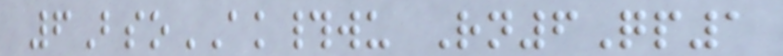6BsoAK#wu Rn6Qp1
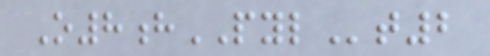O8hPYLt2
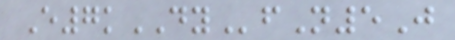E7kDYfN5J
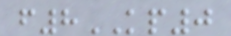f8KP0
